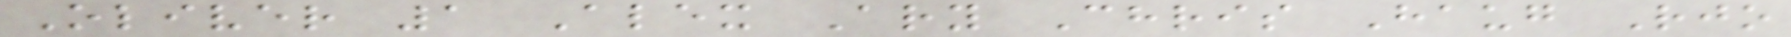Oliver 1 Alex Ary Chris Haug Rjo
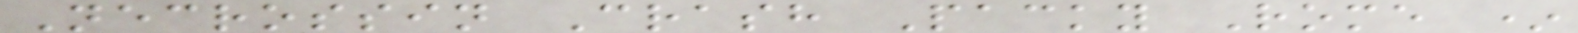Necrossin Crash Packy Rome *
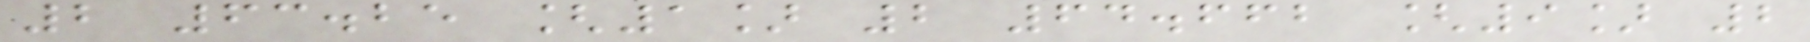2 63.25 [1] 2 64.662 [9] 2
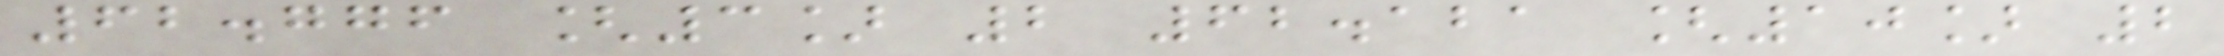62.776 [3] 2 62.121 [10] 2
